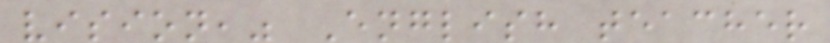vision," English teacher
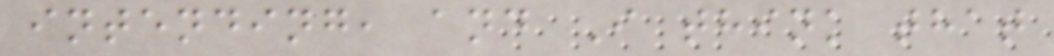intending, and I think that
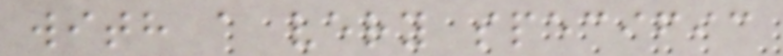with a very specific
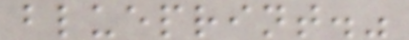blueprint."
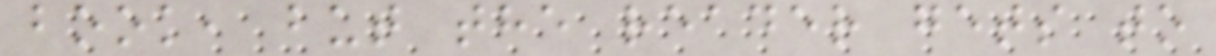book, but the reader gets to
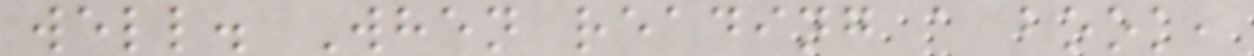well. When reading a book,
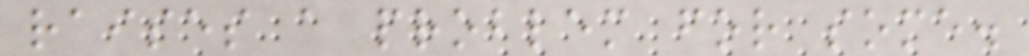raises a problem for some.
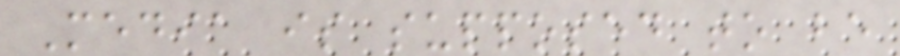Media is supposed to be
